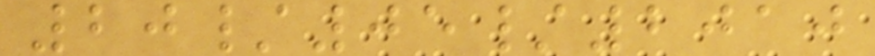20/05/2010
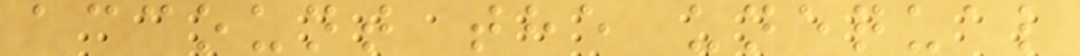account the unequal
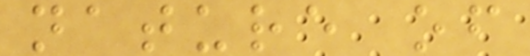nature of
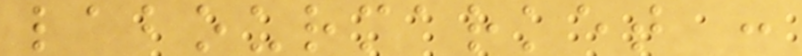labourmarket :
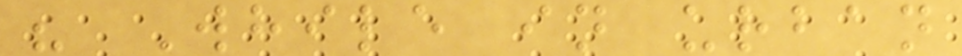" While in urban
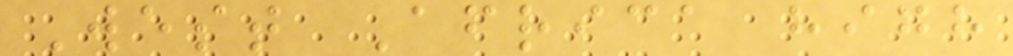West Africa high
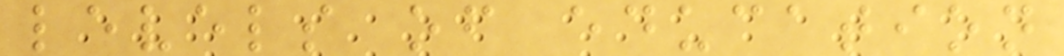levels of education
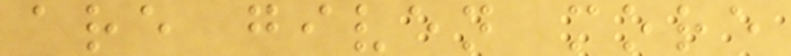are given more
